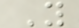Y
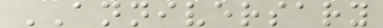ANNIVERSARY
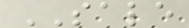SALE
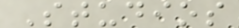Studios
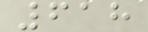618
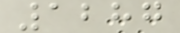1287
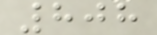808
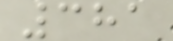381
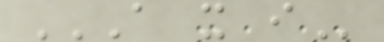A X I
